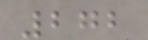272
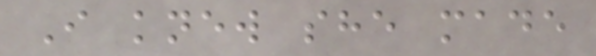I knew she made
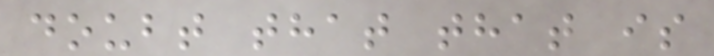doubt that that is
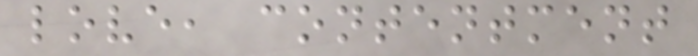love, contentment
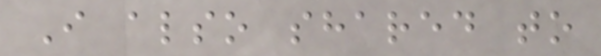I also shared to
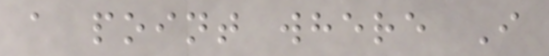a point where I
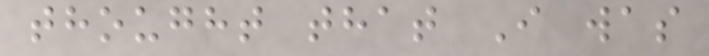thought that I was
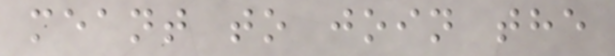meant to join the
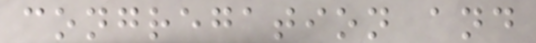congregation and
